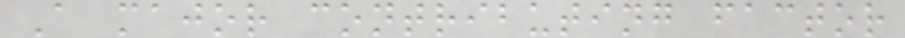A major contributing factor
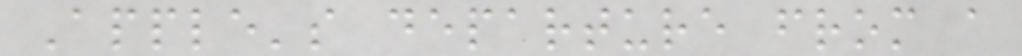Apple's departure from a
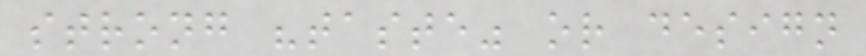strong "taste" or design
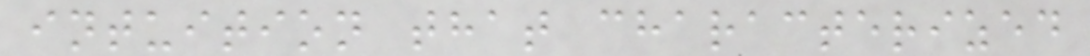intuition that characterized
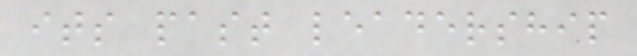its past leadership
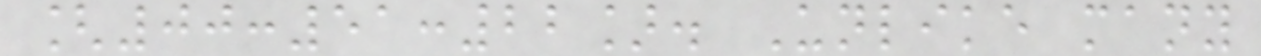[00:51:22]. Unlike many
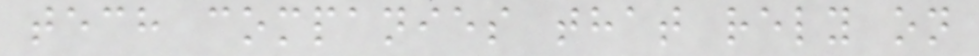tech companies that rely on
